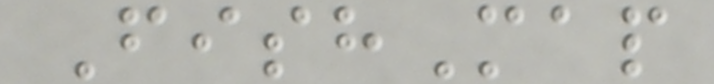FishMap
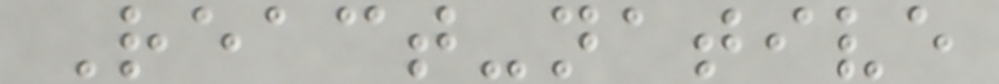React-native
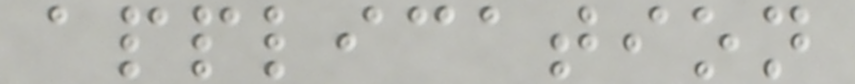application
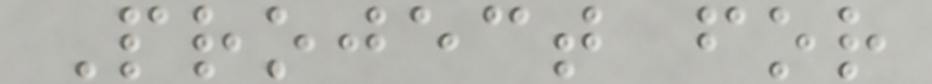Project for
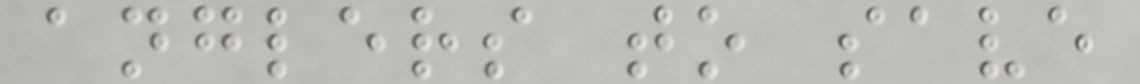anglers to save
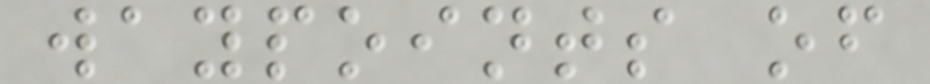waypoints of
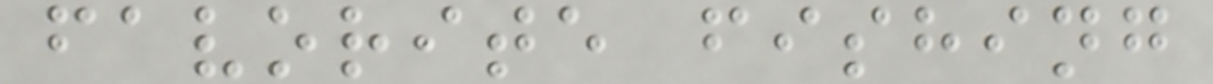favorite fishing
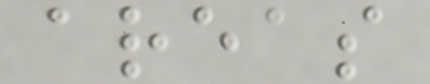areas
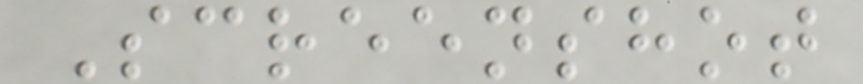Screenshot
